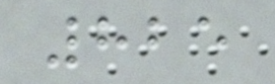825
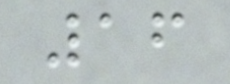16
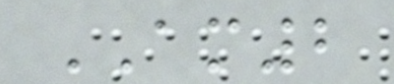AM2
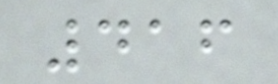416
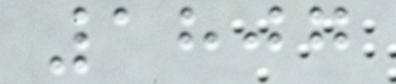1807
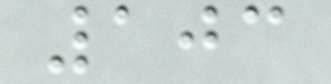103
